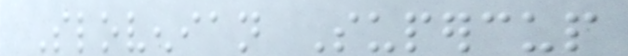Slovenian Supercup
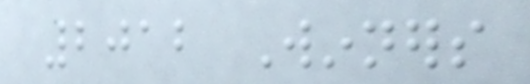2012 Winners
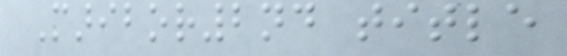Maribor2nd title
